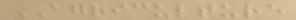AGRICULTURE
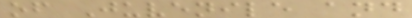of Juvenile and
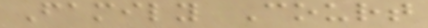Family Court
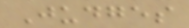Judges
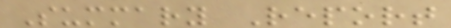Summary Report
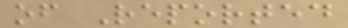of Reported
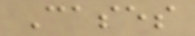Cases
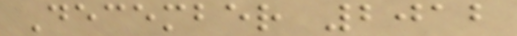December 2012
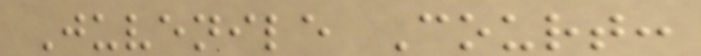Juvenile Court:
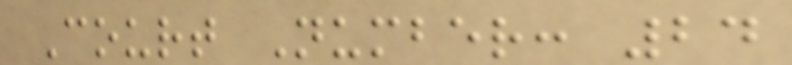Court Number: 24
